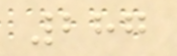287
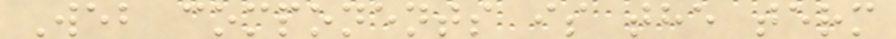Web components is the term
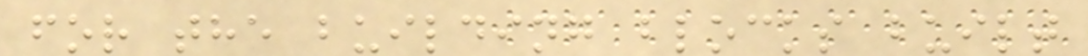for the building blocks built
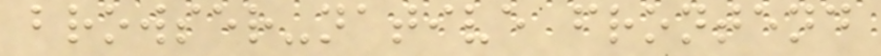browser-native frontend
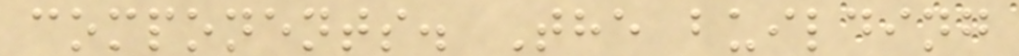components. The building
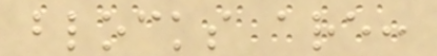blocks are:
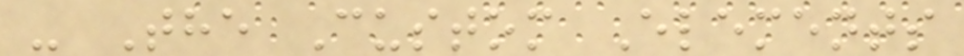- The Custom Elements
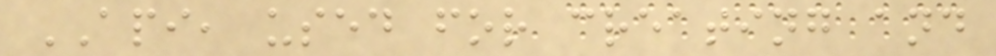API, used for creating and
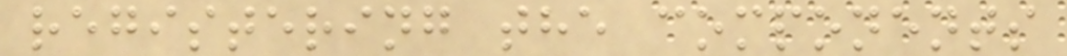registering the components
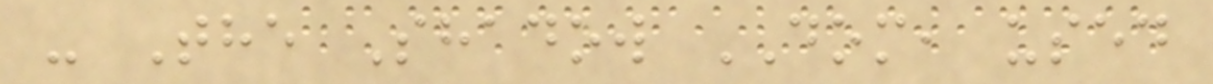- The Shadow DOM, used
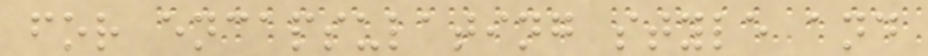for encapsulating style and
